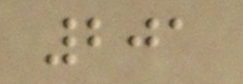201
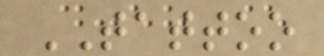TATTOO
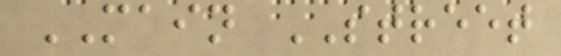MAIN STREET
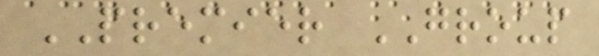PREMIER GROUP
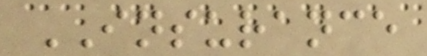INSURANCE
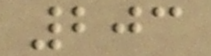203
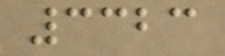3323
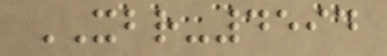XBR-4594
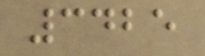3425
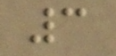3
